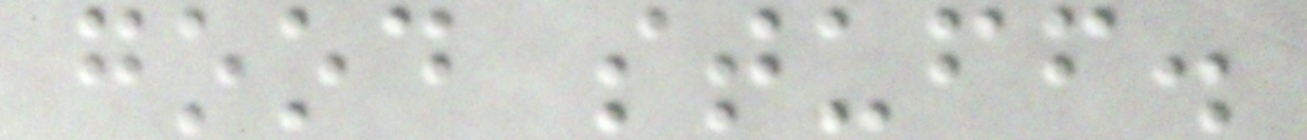good stuff.
